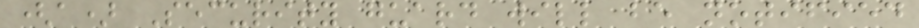(a) Security guard will be notified
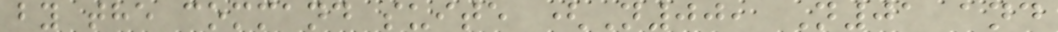by the command suite (N00, N01 and
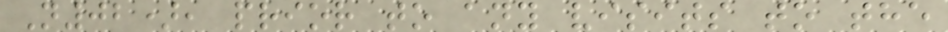N02), prior to any visits to the
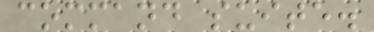command suite.
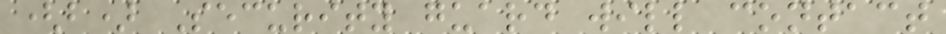(b) Security guard will contact
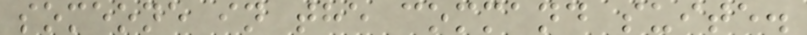someone in the command suite.
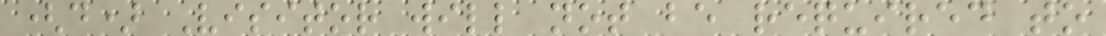(d) Visitor will not be required to
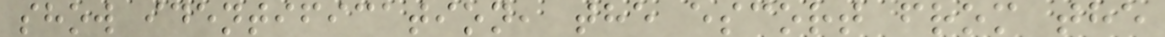show identification, the escort from the
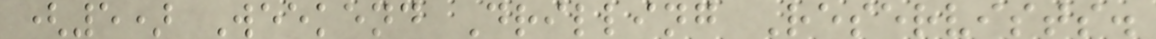(5) Weekend Drilling Reservists.
